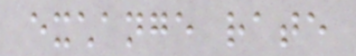exchange rate
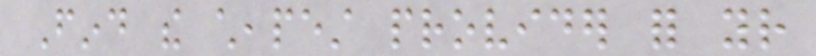Find the cheapest provider for your
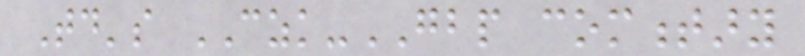Today's CZK-GBP commentary
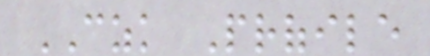CZK Profile
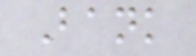Bank
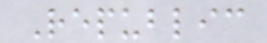Republic
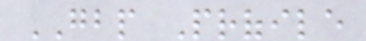GBP Profile
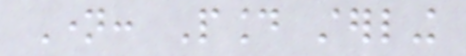Name: Pound sterling
